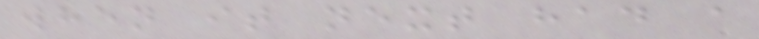when it next had a
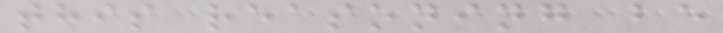this reasoning be
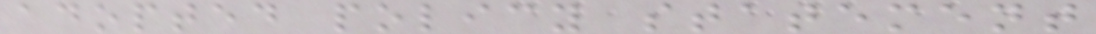adopted policy statement
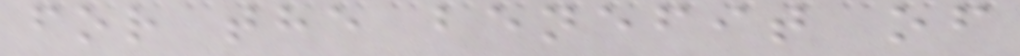for the benefit of
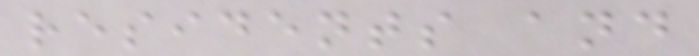residents and
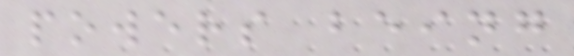powers being
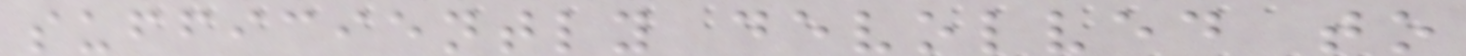sufficiently devolved to
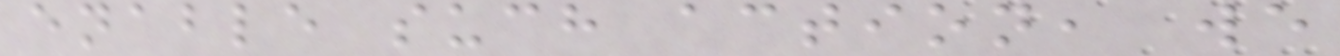enable such action, we
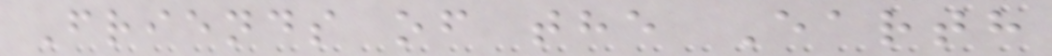Friends of the Earth
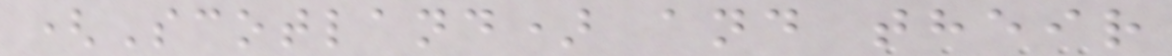(Scotland) and their
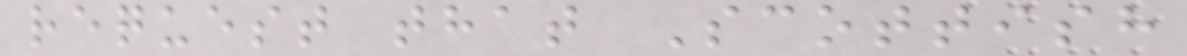request that Scottish
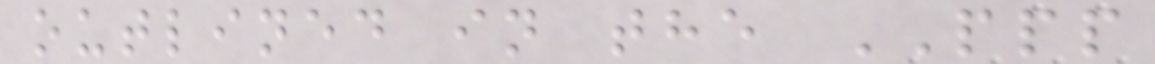outlined in the PPP
